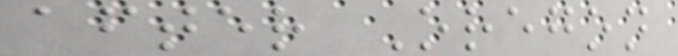after Oregon
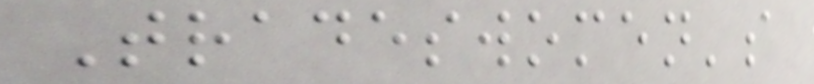Tradeswomen's
